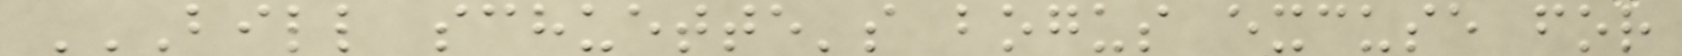BILL SCHUETTE'S BOGUS EXCUSE FOR
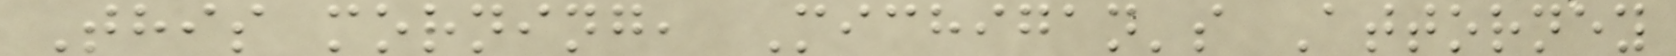This morning, Michigan's Attorney
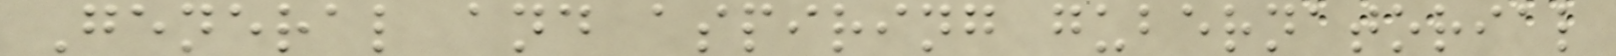General and aspiring gubernatorial
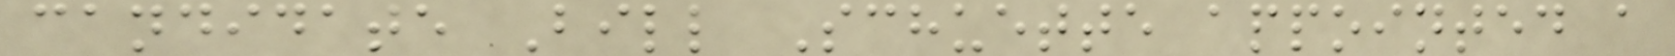candidate Bill Schuette appointed a
